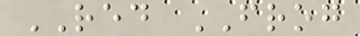RED FROG
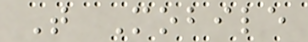T Mobile
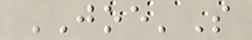JOE'S
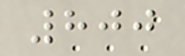800
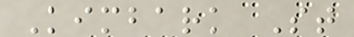Kimbark St
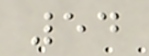54
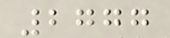2777
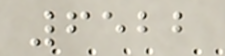6522
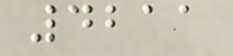4211
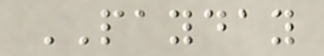PAYDAY
